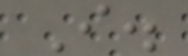I.
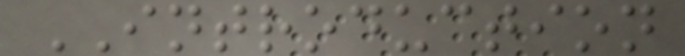INTRODUCTION
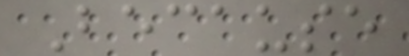Because
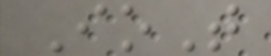IoT
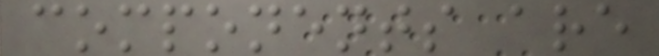components are
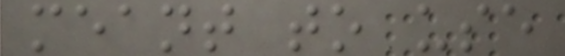meant to use
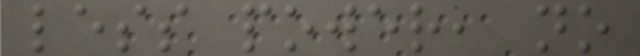less power, no
